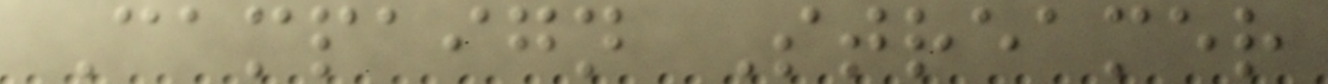Campaign Streamer
